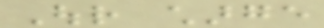Our charge
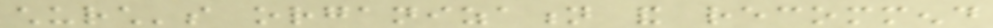church's organization and recommend
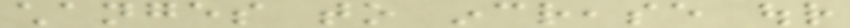changes to increase our
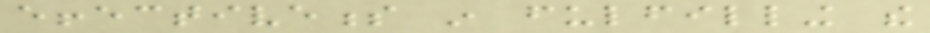effectiveness in fulfilling the
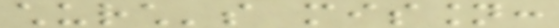church's mission:
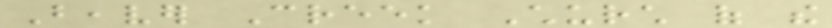Beaver Creek Church of the
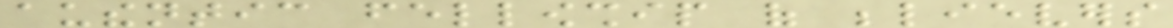authentic fellowship of believers
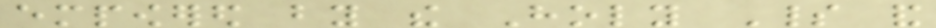empowered by the Holy Spirit and
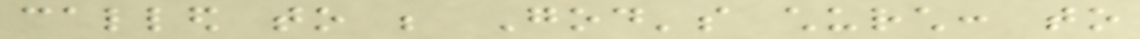called to be God's church: to
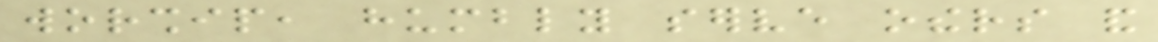worship, humbly serve others and
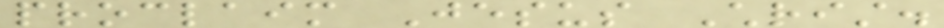proclaim Jesus Christ.
